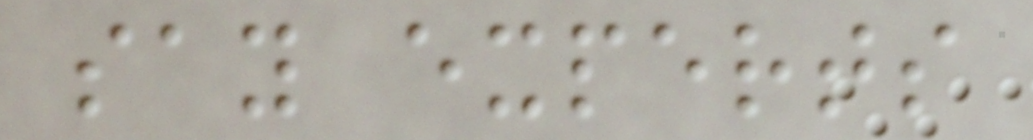say experts
